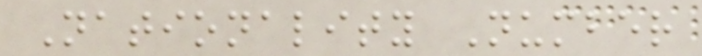Nationality Number
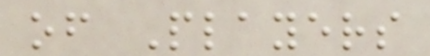of Players
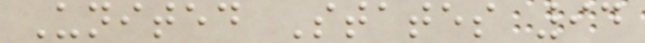United States 94
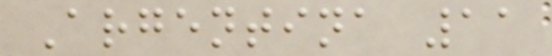Argentina 11
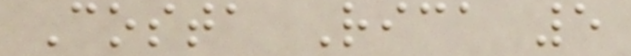Costa Rica 5
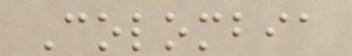Colombia
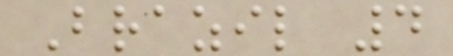Brazil 4
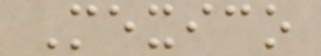Mexico
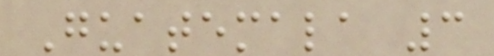Guatemala 3
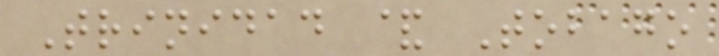Trinidad & Tobago
